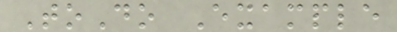ToDo Example
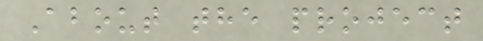About the project
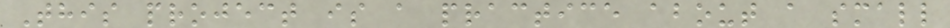This project is a practice about a small
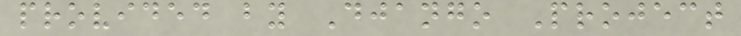provided by Django Project
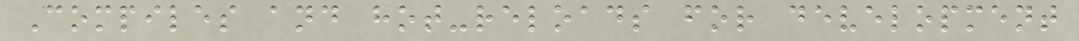Compiles and hot-reloads for development
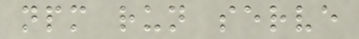npm run serve
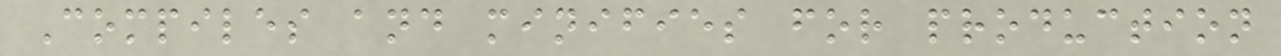Compiles and minifies for production
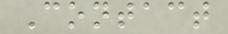Contact
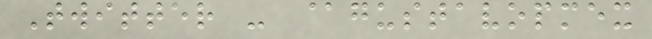Twitter - @gustavopmex
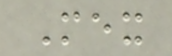Mex
